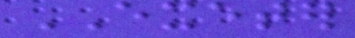EXETER
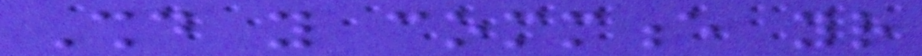Should you commence your
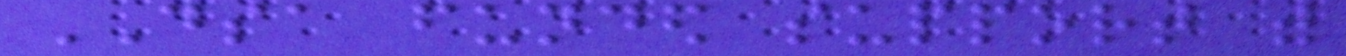DSA funded support with
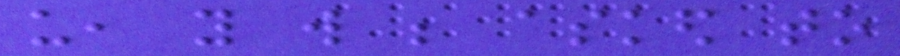us, you will be asked to
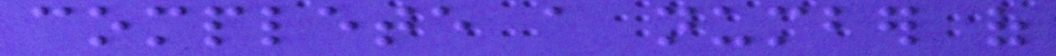complete a number of
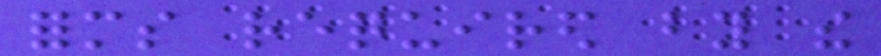forms required by the
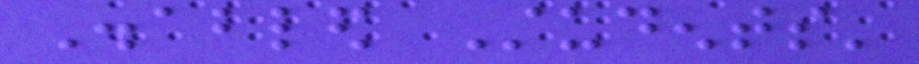Disabled Students'
